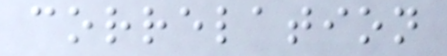correlation
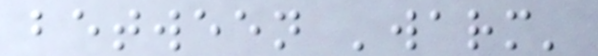between 'warm'
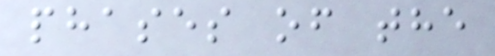phases of the
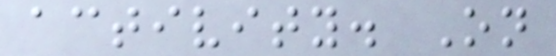activity. On
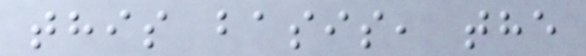this basis, the
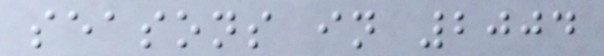seasons in 2004
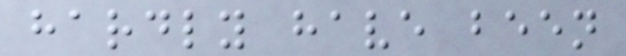hardly have been
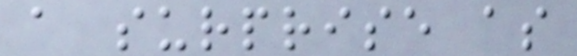a surprise as
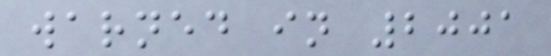warned in 2001
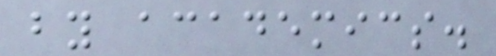by academics.
